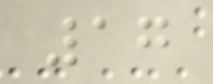17
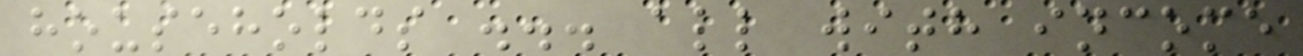households ... all with income
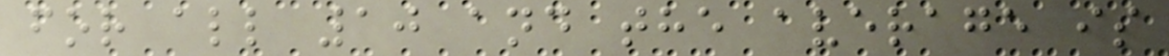for all 10 and the average is
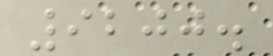9200.
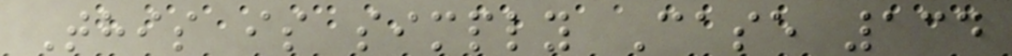This is simply Case 134
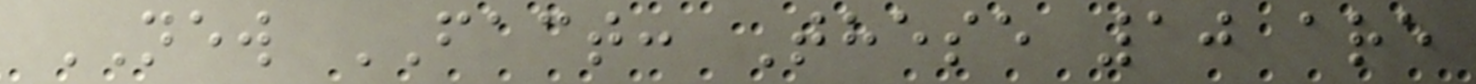NEW FACT: These 10 are
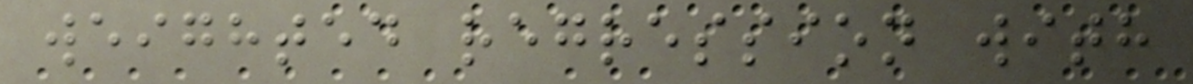weighted regression with
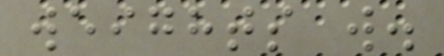weights w.
